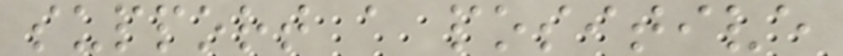support a positive
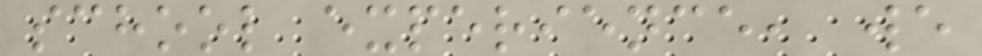school experience, we
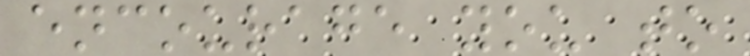encourage you to
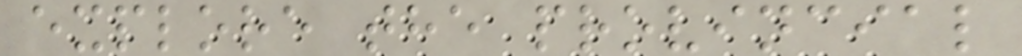explore the provincial
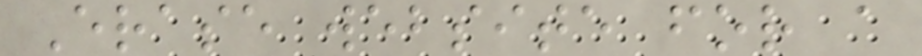Erase website for a
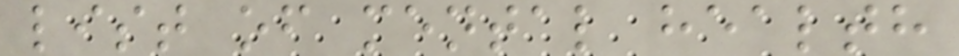list of mental health
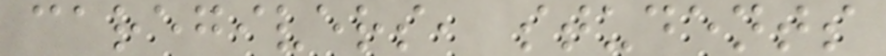caregivers, students
